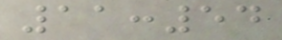11:54
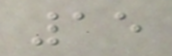15
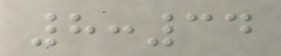8:34
